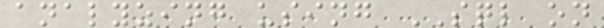analyzing using SQL on
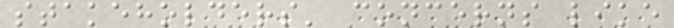stakeholders' concerns like
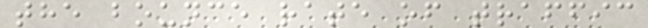the bounce rate of traffic
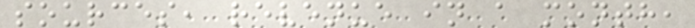sources, revenue in a month,
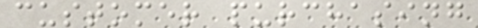customer purchasing
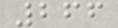266
